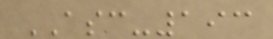ASC-193
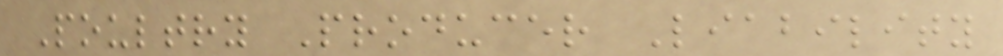Poultry Producer Liability
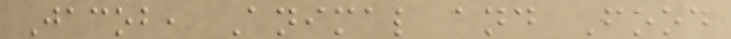Jacob, Animal and Food
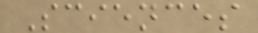Sciences
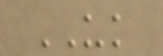UK
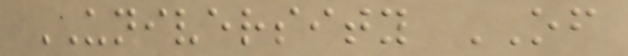UNIVERSITY OF
